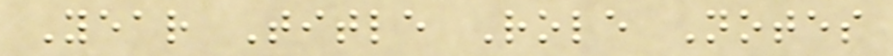Year Title Role Notes
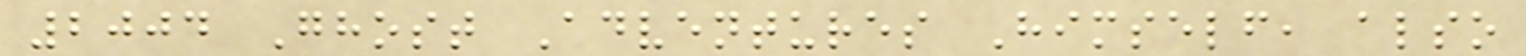2004 Ghost Adventures Himself, also
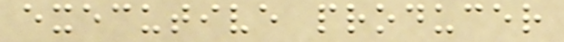executive producer
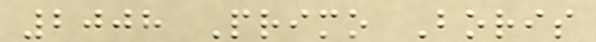2008 Primo Boris
